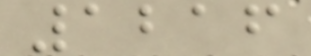1216
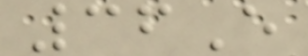36E
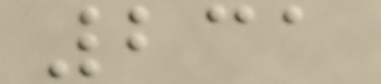231
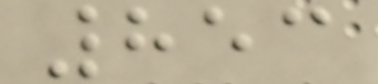853
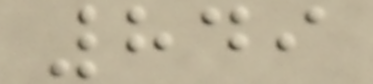849
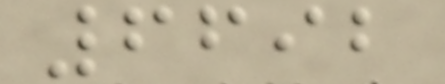6692
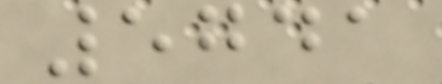5741
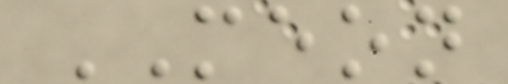MEON
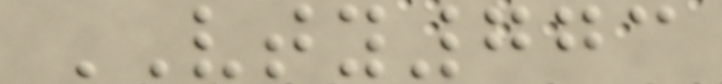VTY773
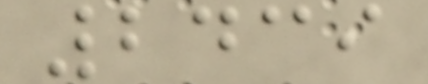2439
